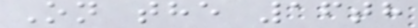On the 16th
